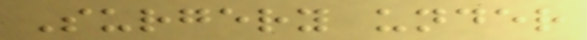Surgery under
